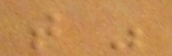that was
